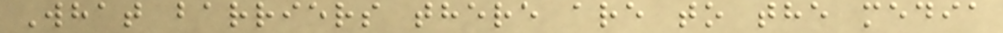What barriers there are to the media
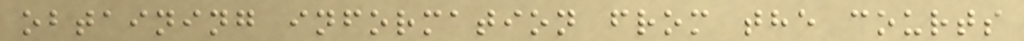obtaining information from the courts
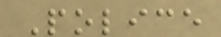Police
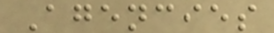Agencies
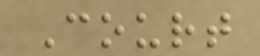Court
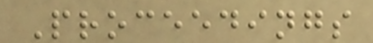Proceedings
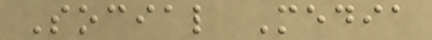Social Media
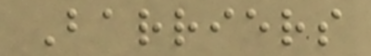Barriers
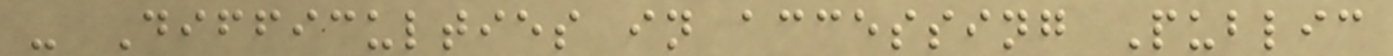- Difficulties in accessing Public
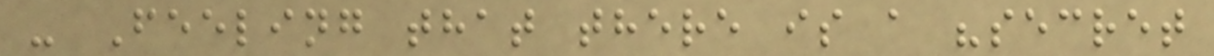- Feeling that there is a "secret
